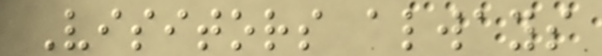Visitors always
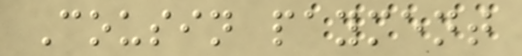Cousin payment
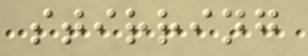stirring
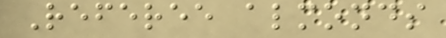Referee almonds
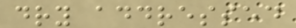dry addressed
